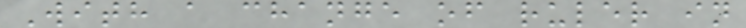With a change of ruler in
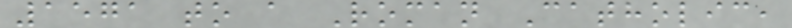1571 to a Roman Catholic,
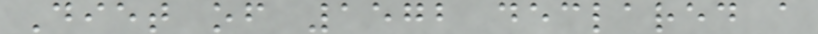Diet of 1572 declared a
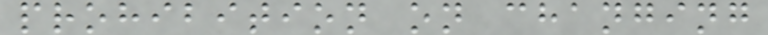prohibition on changing
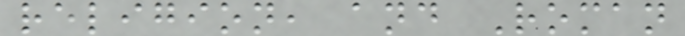religion, and Roman
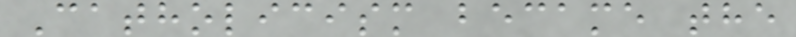Catholicism became the
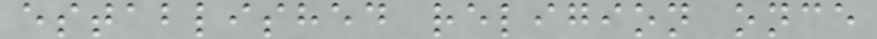established religion once
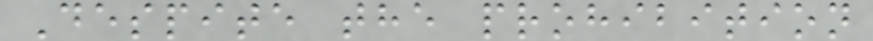Despite the prohibition
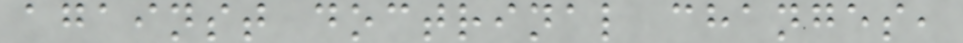against doctrinal changes,
